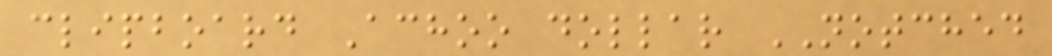clipboard Achoo dollar NOTCHED
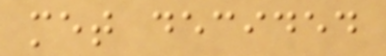met decided
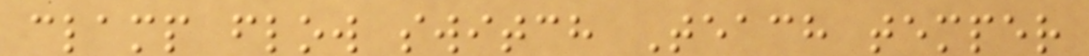clamp flow switch Teach temper
